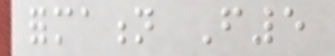formation F5
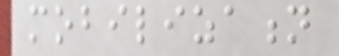mobilization
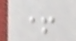+
